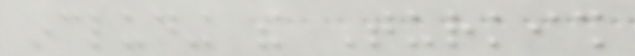including the Turkish
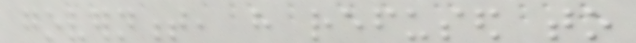government, have refused to
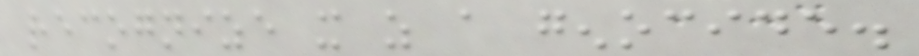recognize it as a genocide.
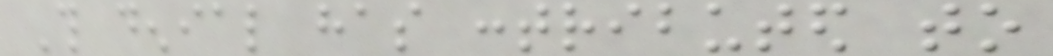This denial has contributed to
